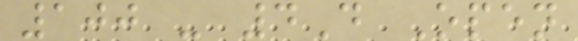100 - 4D Open
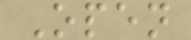Open
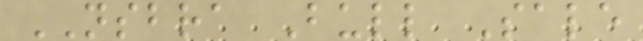NSBRA Bull Sale
